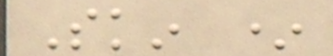Skin *
